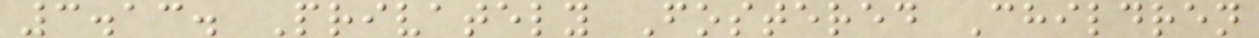3.13. Privately Fostered Children
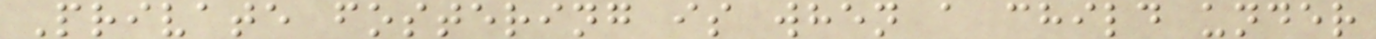Private fostering is when a child under
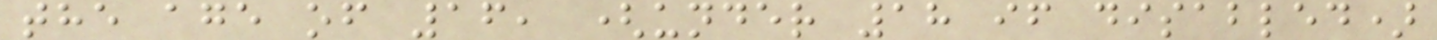the age of 16, (under 18 if disabled)
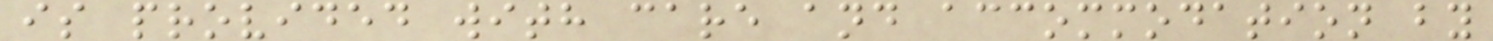is provided with care and accommodation by
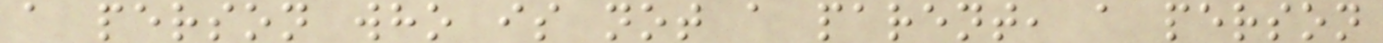a person who is not a parent, a person
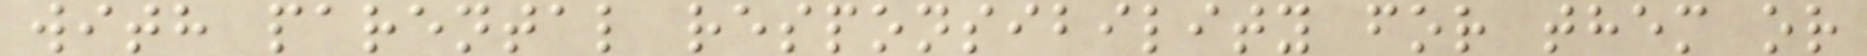with parental responsibility for them or
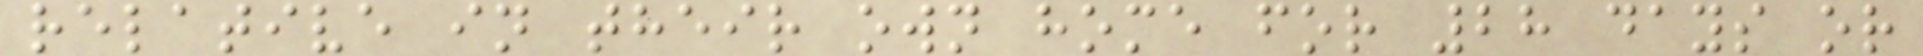relative in their own home for 28 days or
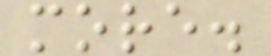more.
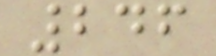246
